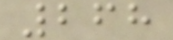268
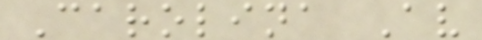Carolina Av
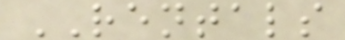RENTALS
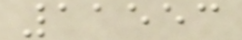11553
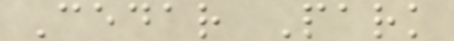Cedar Park
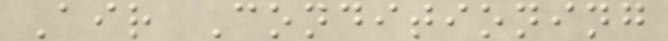Air Conditioning
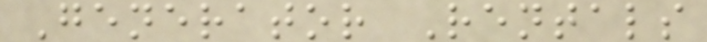Generator Rentals
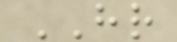HR
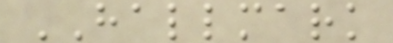HALLMARK
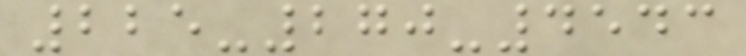225-270-4543
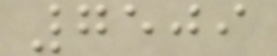7509
